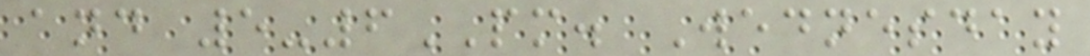and 5-6PM. Wednesday
